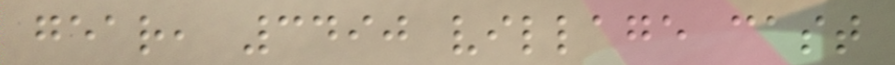gear, 3490 village cast
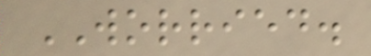WORRIED.
